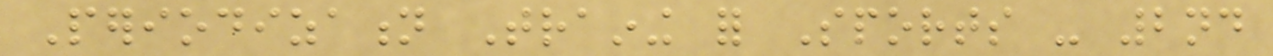Periodization Training for Sports - 2nd
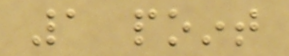1 point
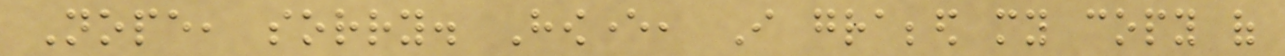Nope, sorry. However, I grabbed my copy of
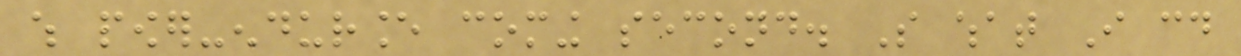which power-endurance coming second. So what I could
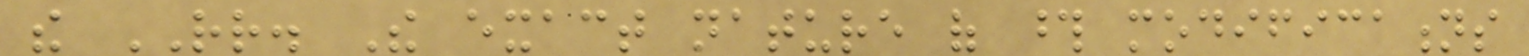the RR. The exact nature of those modifications
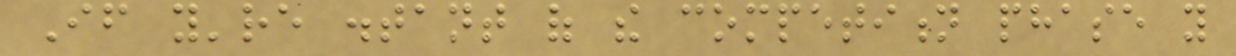If you're distant of the competition phase you
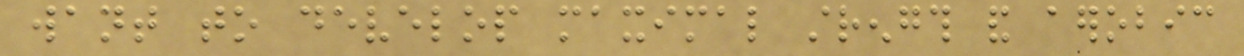want to develop maximal strength and aerobic
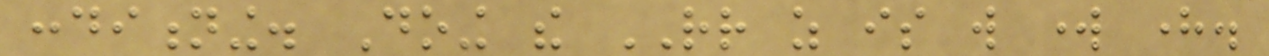conditioning. Doing the RR as is will work here.
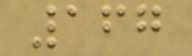167
